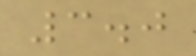3.0
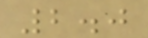2.0
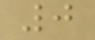0
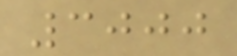3000
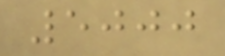5000
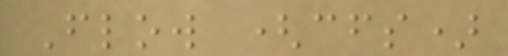Flow (cfs)
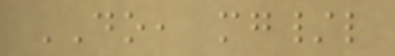DO, mg/l
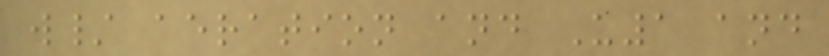w/ aeration and U1 and
